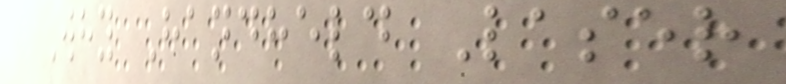Why Handheld Laser
